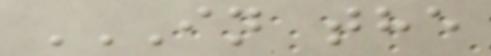IN THE
